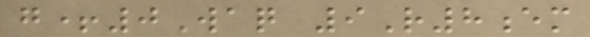g+0Waq 9R8em
